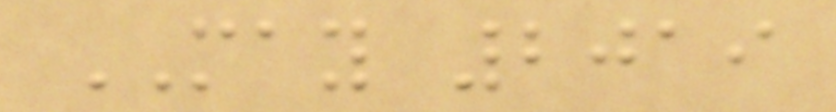MAY 2019
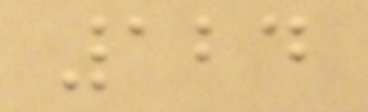124
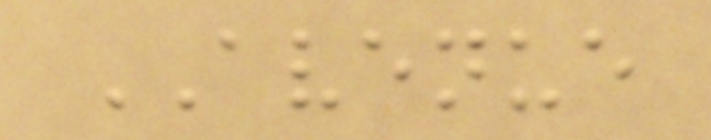AVENUE
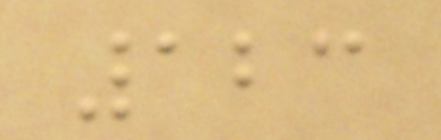123
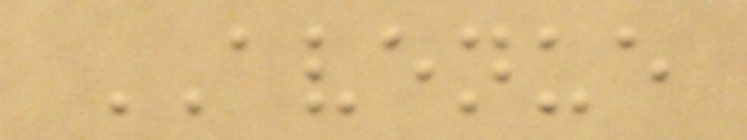AVENUE
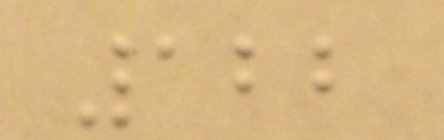122
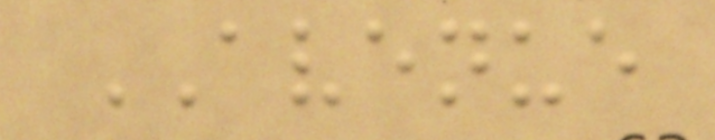AVENUE
